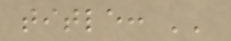title: ''
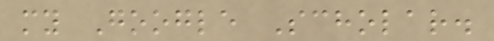my Google Scholar.
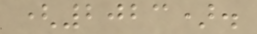(2023).
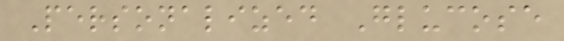Personalized Glucose
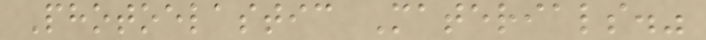Photoelastic Materials."
